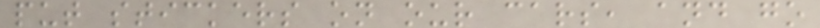put stickers on our cars, and go
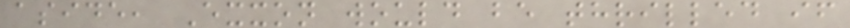aside, Exxon would be thrilled if
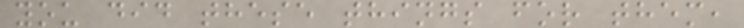you did these things for them,
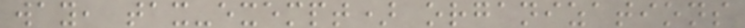way, tax-exempt) organizations
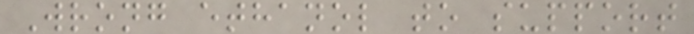Wrong ethanol to support
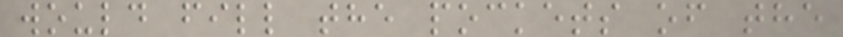would fill the pockets of the
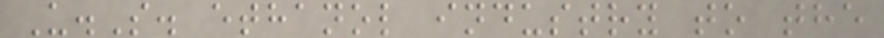U.S. ethanol industry to the
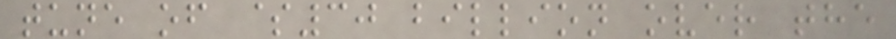tune of $30 billion over the
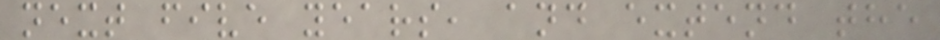next five years, and extend the
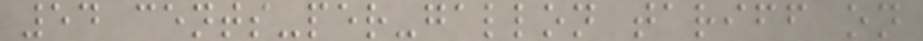54 cents-per-gallon tariff on
